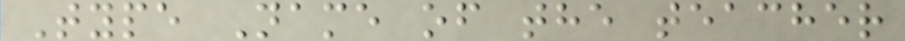Type Name of the teacher
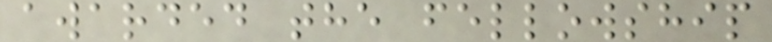awarded the fellowship
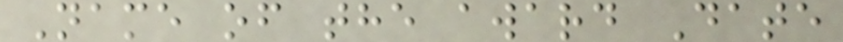Name of the award Date
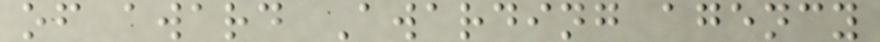of award Awarding agency
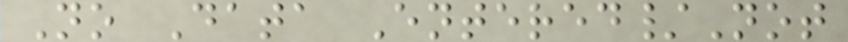No Data Entered/Not
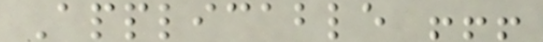Applicable !!!
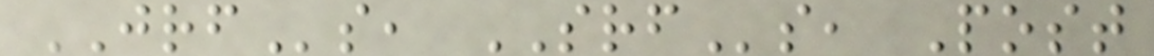JRFs, SRFs, Post
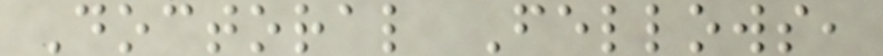Doctoral Fellows,
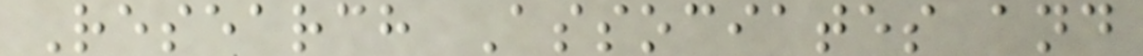Research Associates and
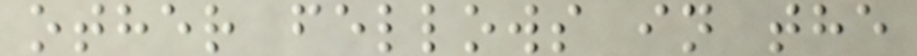other fellows in the
